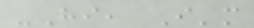-Hi, I'm
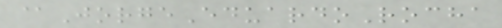@JorgeEduardoRocha
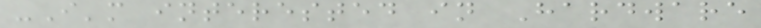-I'm interested in Hardware
